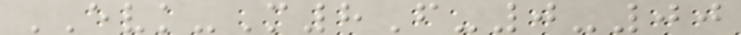EVK-M8F-0-00
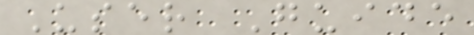User Guide
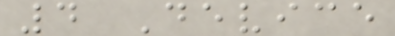4 Device
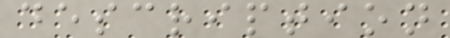description
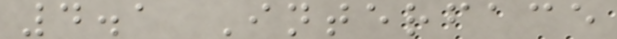4.1 Interface
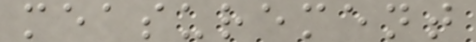measurement
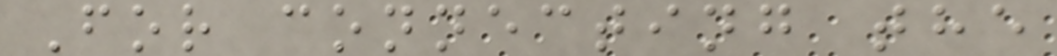For connecting the
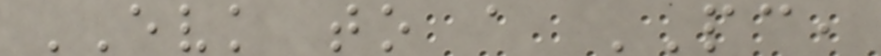EVK to a PC,
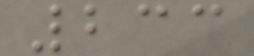233
